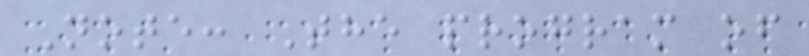Note: The program of
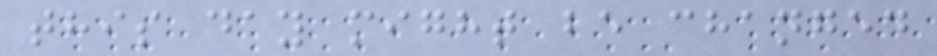this day might be changed
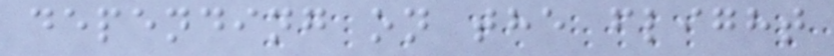depending on the flight
